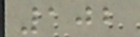102
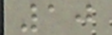10
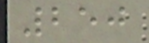250
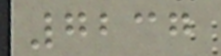7237
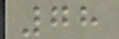78
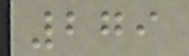279
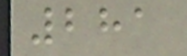281
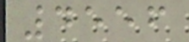4556
